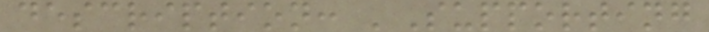description: 'Supporting
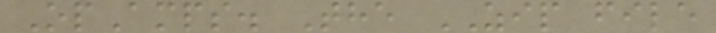OpAmps. The ZIP file
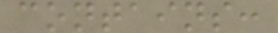contains:
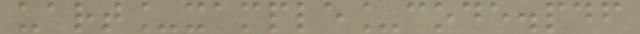uart_xample_code.pdf
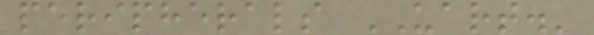peripherals UART.'
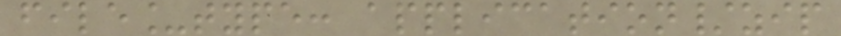file_type: application/zip
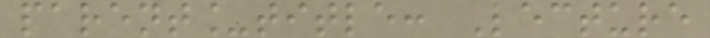parent_title: Lecture
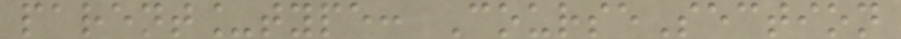parent_type: CourseSection
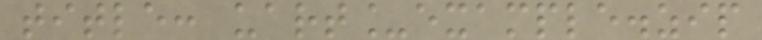title: uart_example.zip
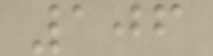106
